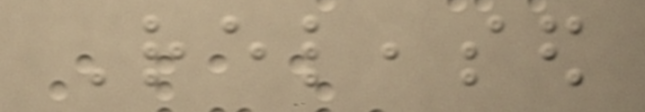Released
